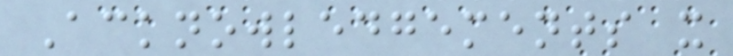Acknowledgements x
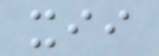xii
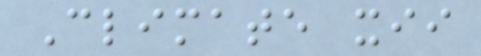Climate xii
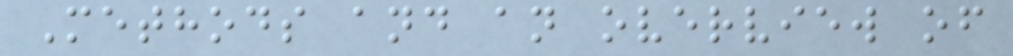Methods and an overview of
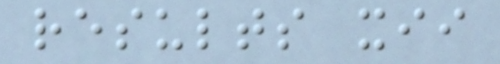results xii
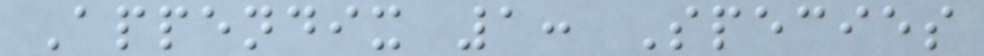Appendix 1: Species
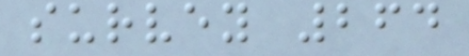survey 264
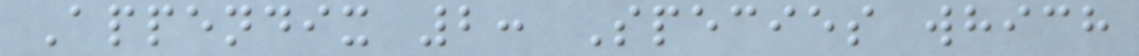Appendix 2: Species which
